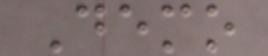Demo
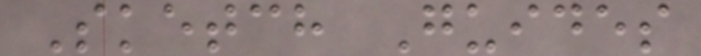Sketch Guides
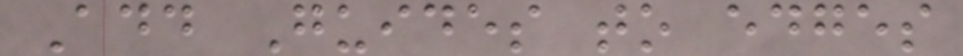Add Guides to edges
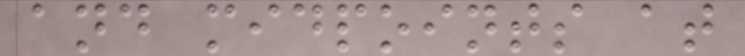and midpoints at
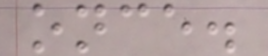once.
